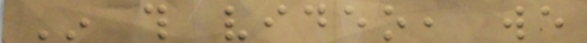In this video, we
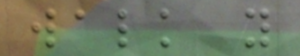walk you
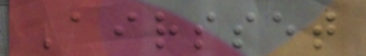Airsset
